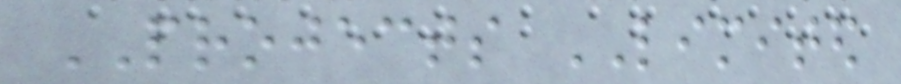PROJECTS LIMITED
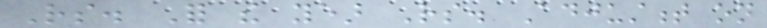Rs. For the year Rs. Adjustment on
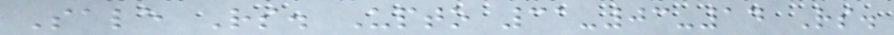Sale Rs. Upto 31-03-14 Rs.
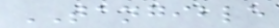TANGIBLE
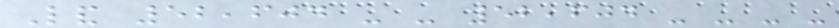Land 52,604 - - 52,604 - - - -
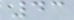43
